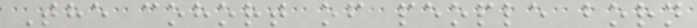The cohort of people born
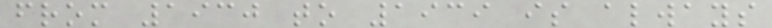from 1930 to 1939 is always
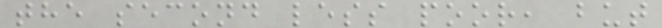the second less poor, but
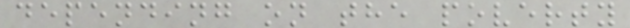depending on the poverty
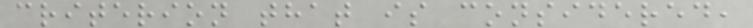criterion that is considered,
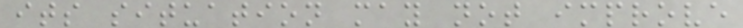its situation may not improve
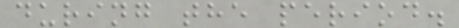during the period.
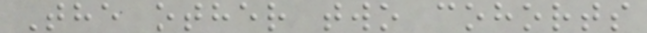The other two cohorts
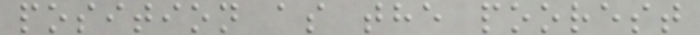position as the poorest
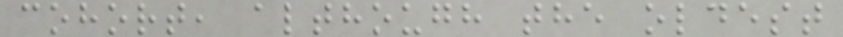cohort, although the oldest
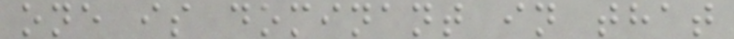one is dominant in that
